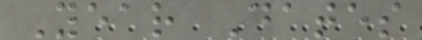Year Dates
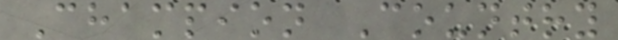Champion Country
